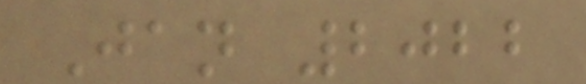Jan 2022
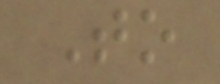To
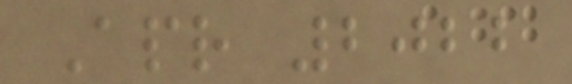Apr 2022
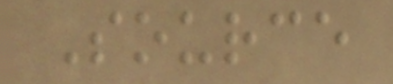Source
